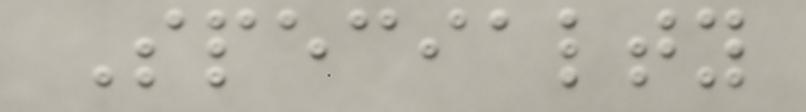Specialty
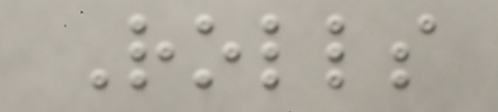Rolls
